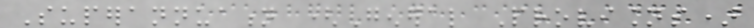Superannuation (General Provisions)
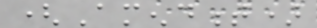(Amendment)
